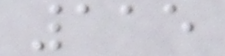115
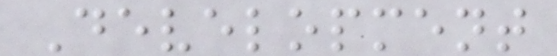Development
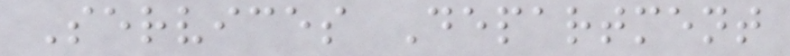Services Department
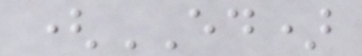(ED)
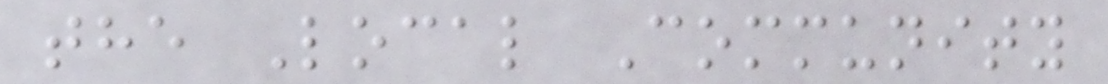the Local Community
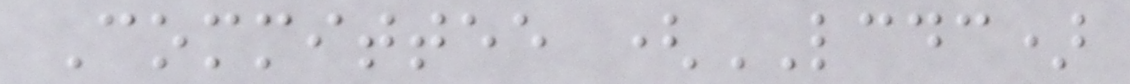Committee (LCDC)
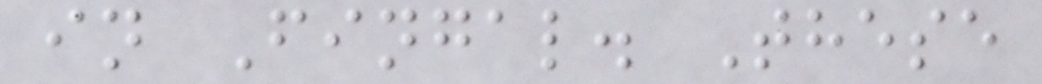in Fingal. These
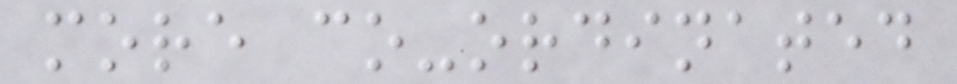more co-ordinated
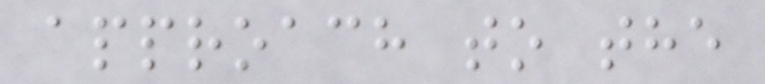approach to the
